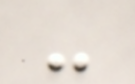-
